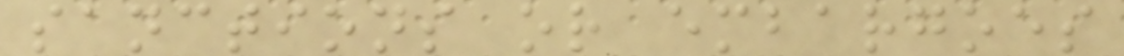sanctions or embargoes
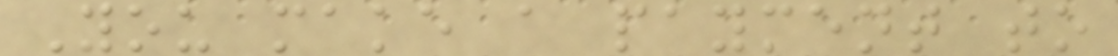You make a payment to
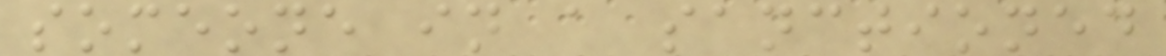someone in a sanctioned
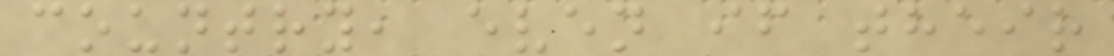country, even if their
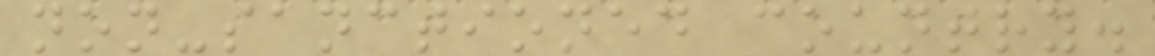non-sanctioned country.
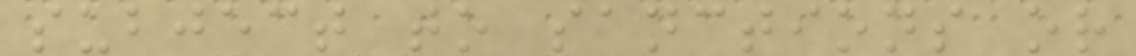subject to sanctions or
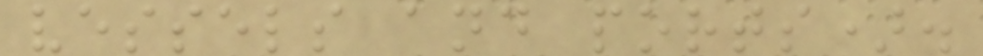vessels and ports).
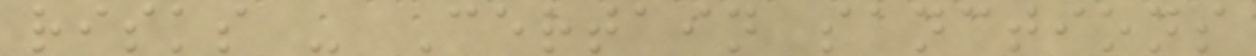risks - Certain sanctions
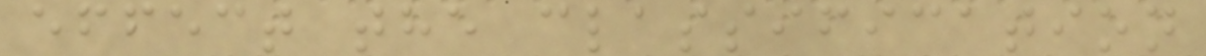effect the classification
